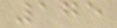175
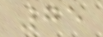75
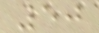50
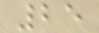25
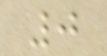0
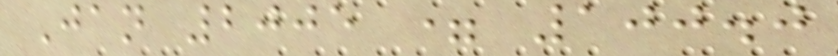Jan 2005 = 100.0
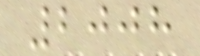2008
